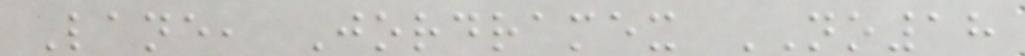Lane, Jordramex NO18
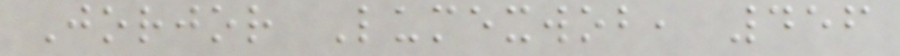Jorjor Lumexwob, 456
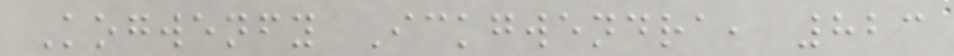Kogwenfy Ickgwendra, 823
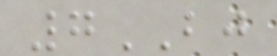7BJ
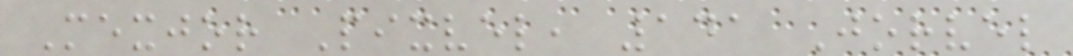Mexjor Pixvel, 141 Jorvel
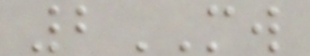2MW
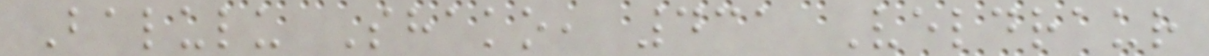Balulu Shako, 431 Veldraur
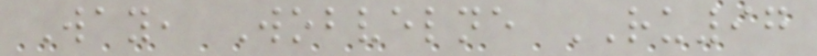Way, Wobvelne RU97
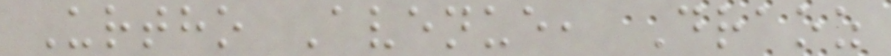Urtho Avenue, Draoz
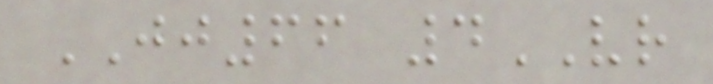JJ66 4VR
